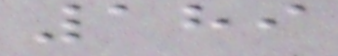189
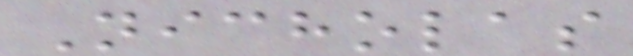Nicholas
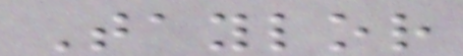Taylor
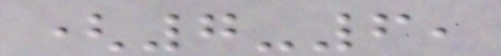(7-6,
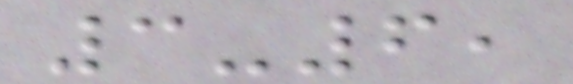3-6,
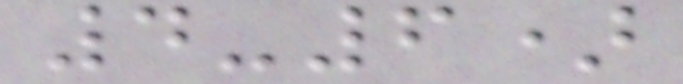4-6)
